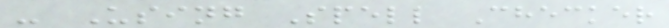- Using Spell Checker
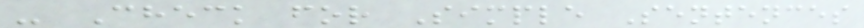- Check for Simple Sentences
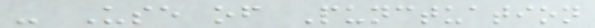- Use of Punctuation
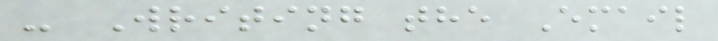- Writing the Email
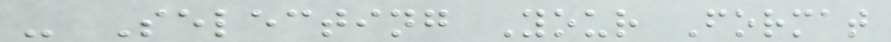- Selecting Your Format
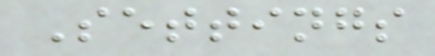Settings
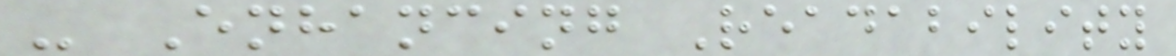- Enhancing Readability
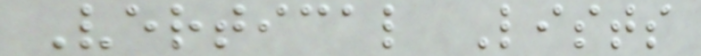Vertical Lists
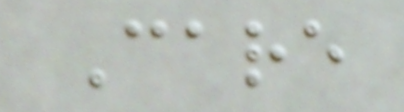Care
